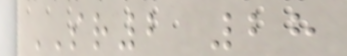SR2 28
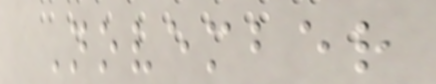November
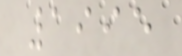1995
